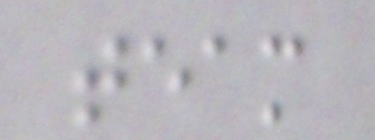team
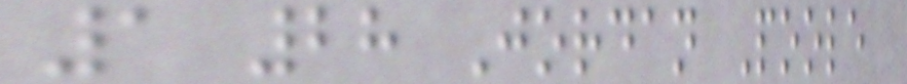1 28 Jordan Poole
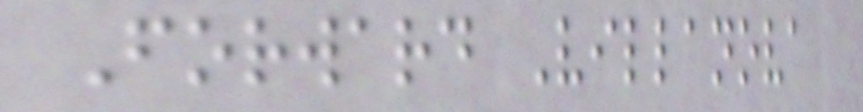Forward Villanova
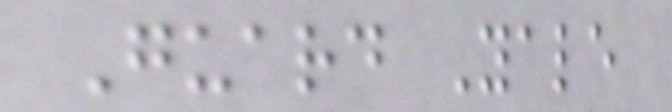Guard Yale
